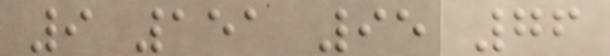9 151 95 76
